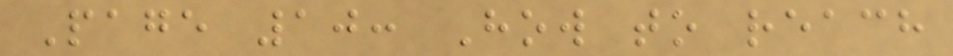Page 10: How to reach
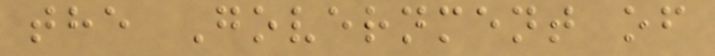the Government of
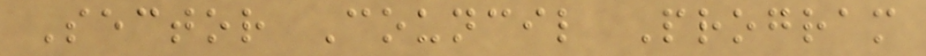Sector Council Program
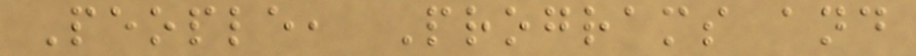People, Programs and
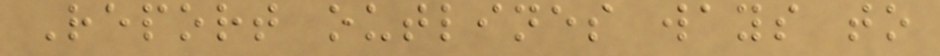Report outlines ways to
